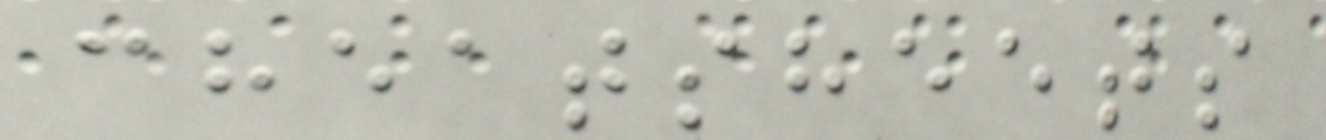cheatsheets
